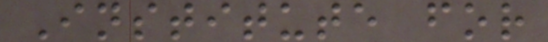Institute for
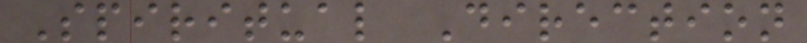Spiritual Direction
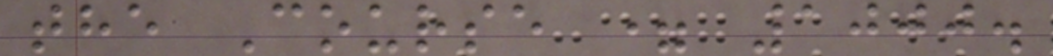the Course = 1000.
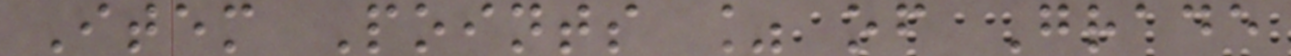Item Points % of Grade
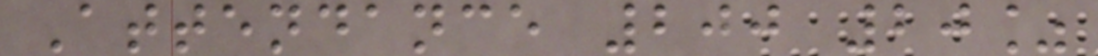Attendance 200 20%
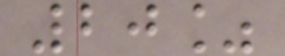20%
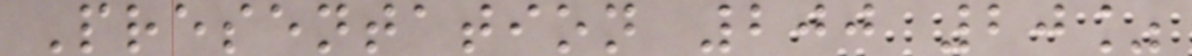Presentation 200 20%
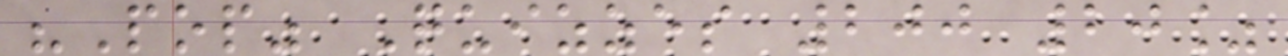"Pop" Quizzes 200 20%
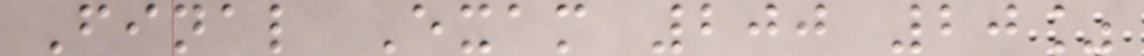Final Exam 200 20%
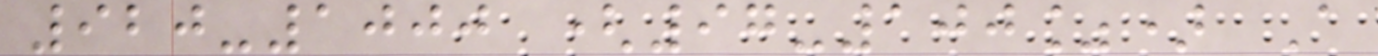920-1000 (97-100%) A
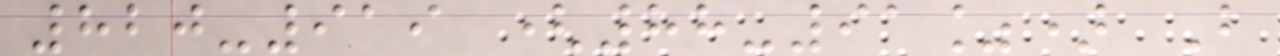820-919 (88-91%) B
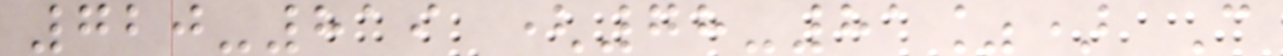720-819 (78-81%) C
